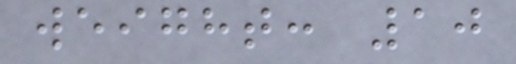weight: 10
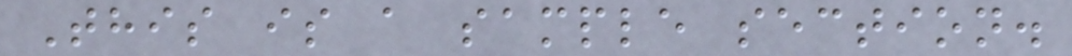This is a sample section.
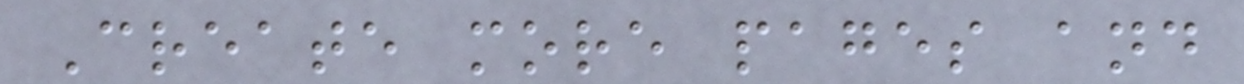Create more pages and
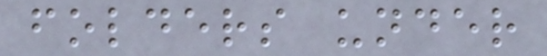folders under
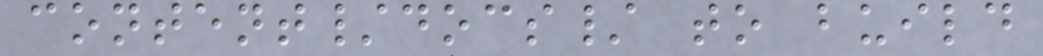content/docs/ to build
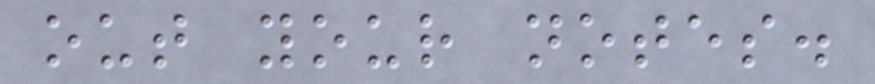out your notes.
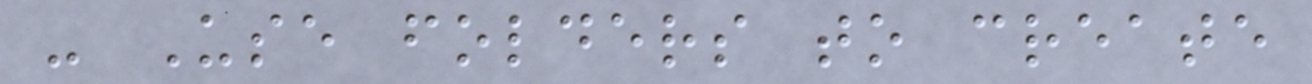- Use folders to create
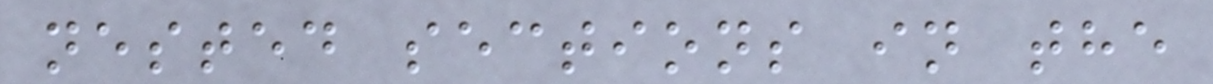nested sections in the
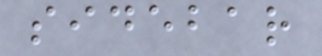sidebar
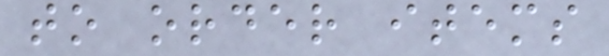to order items
